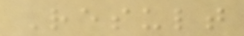Result
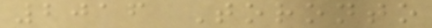2016 Toronto
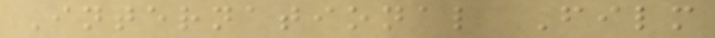International Film
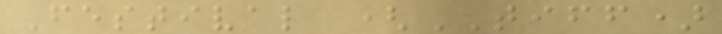Festival (TIFF)
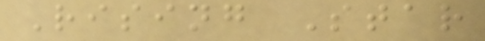Rising Star
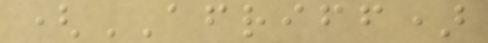(AFRIFF)
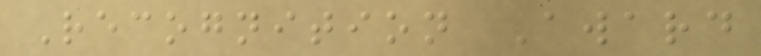Recognition Award
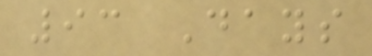93 Days
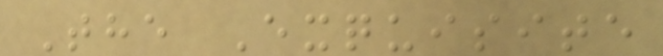The Exquisite
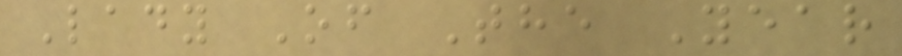Lady Of The Year
